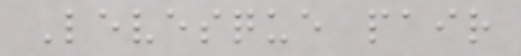Levesque pair
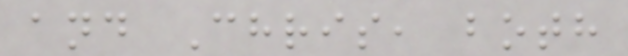and Chris, both
